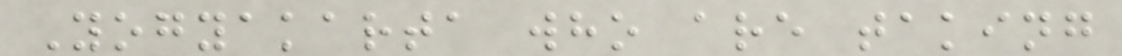Yogyakarta who are taking
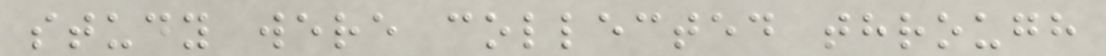study were collected through
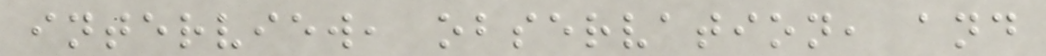interview, observation, and
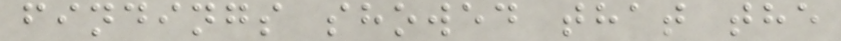findings showed that the
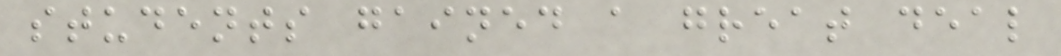students gained a great deal
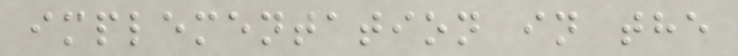implementation in the
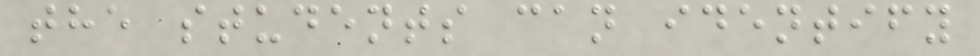the students can identify
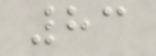83
